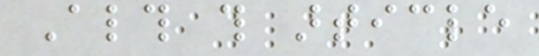Although this article
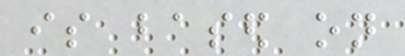is based on
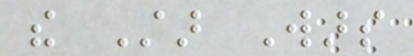the Star Wars
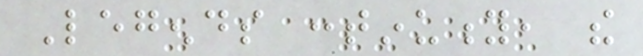Legends continuity, the
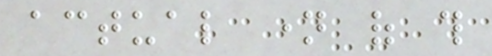actual name of this
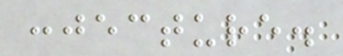conjecture.
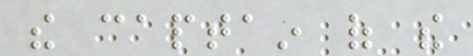the captain of the
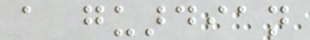a guardian
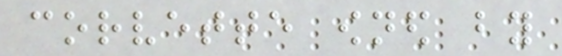corvette owned by
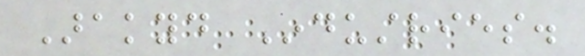Arakyd Industries.
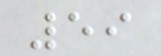59
